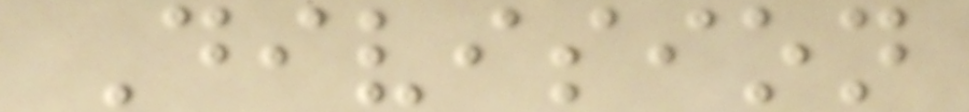Division
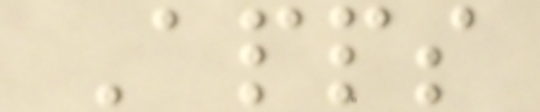Apps
